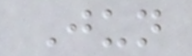Jun
